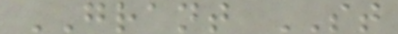GRANT ST
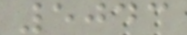5043
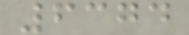6374
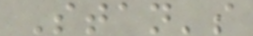Stan's
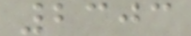2303
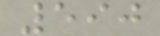590
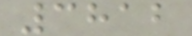3812
